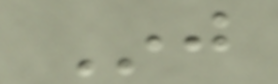Inj
